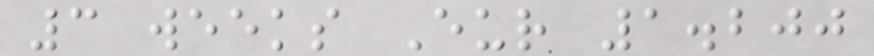3 weeks Eur 1.200
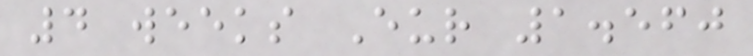4 weeks Eur 1.560
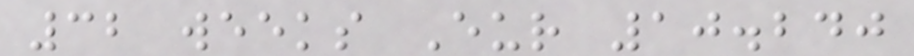32 weeks Eur 10.240
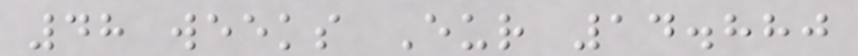48 weeks Eur 14.880
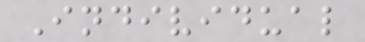Individual
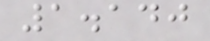1.140
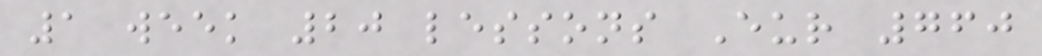1 week 20 lessons Eur 760
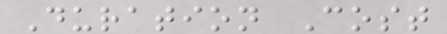Duration Cost
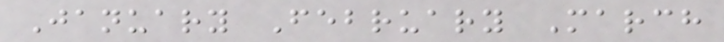January February March
